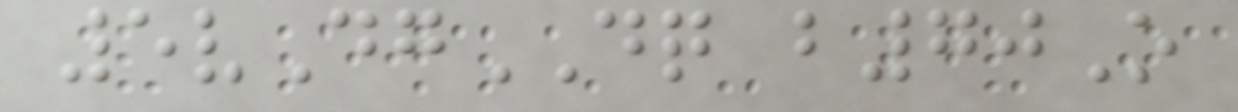5vDgDQ b70O
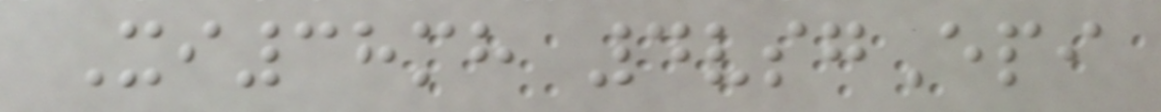Xi38mh 4vsgEpi
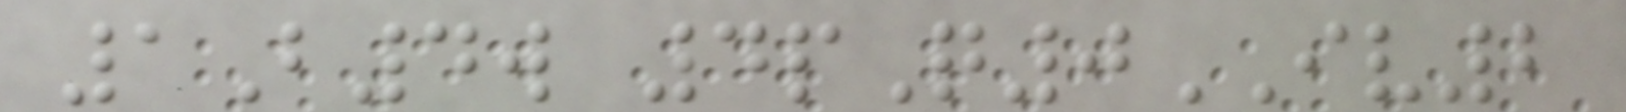1B4w 4pQ0IV2
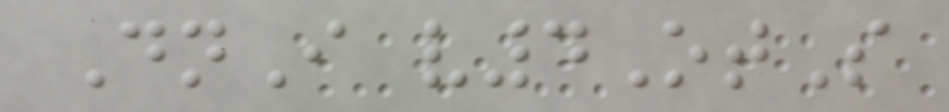DnI v4OtS
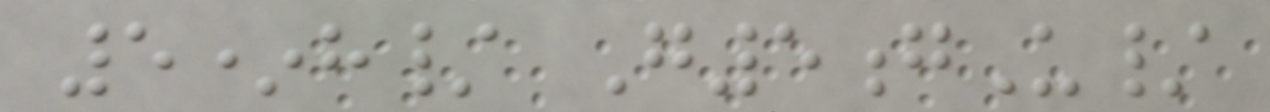5*h/ G5gU/
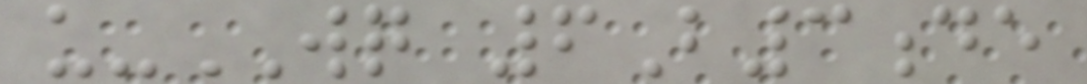u-WQ 6B3de
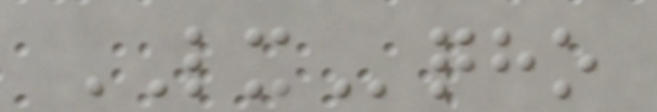LXqho
